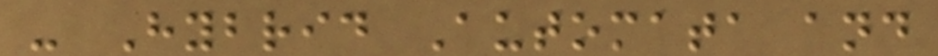- Hybrid Automata and
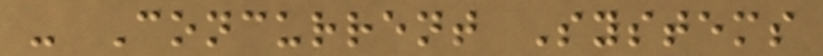- Concurrent Systems
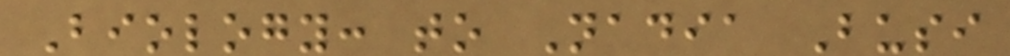Biology: to Nadia Busi
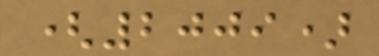(2009)
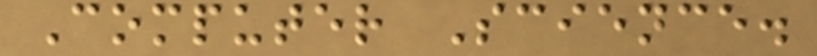Computer Science.
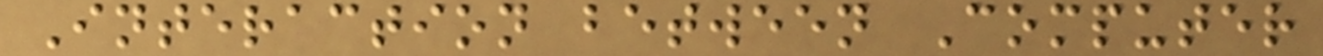Interaction between Computer
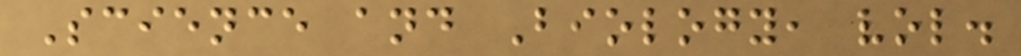Science and Biology, vol.
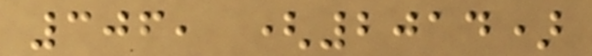306, (2014)
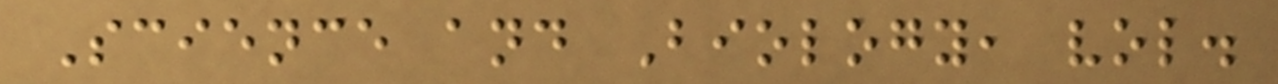Science and Biology, vol.
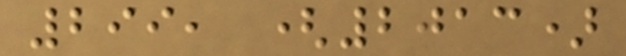299, (2013)
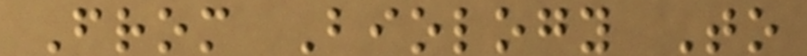From Biology To
